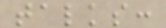talks:
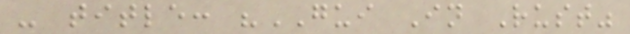- title: "GUI In Rust"
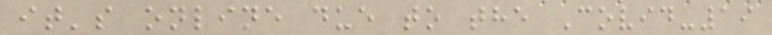it's online due to the Covid-19
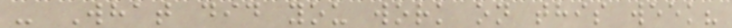- What did you work on this week?
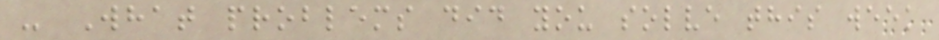- What problems did you solve this week
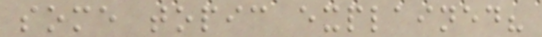some topic explained?
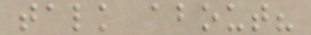talk about?
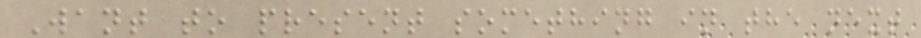Want to present something in the next
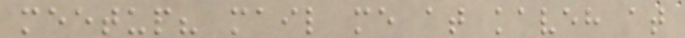meetup? mail me at kaveh at
